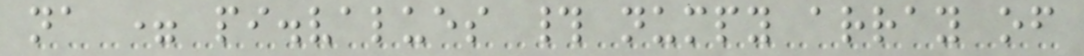na = pi.values # numpy array of
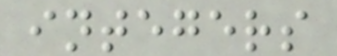integers
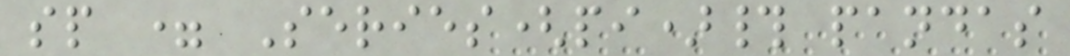sp = Series(pi)# pandas
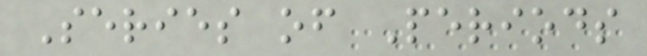Series of Periods
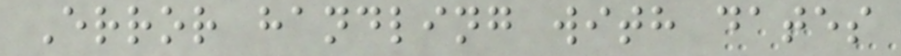Error handling with dates
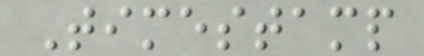Timestamp
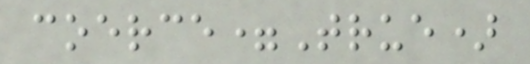coerce=True)
